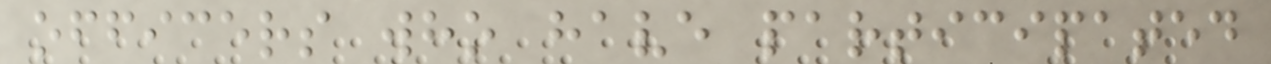officers who have participated
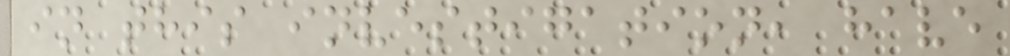in this investigation, have
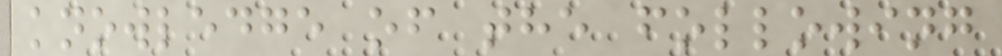knowledge of the following
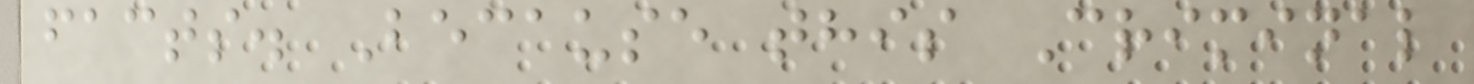facts. Because this Criminal
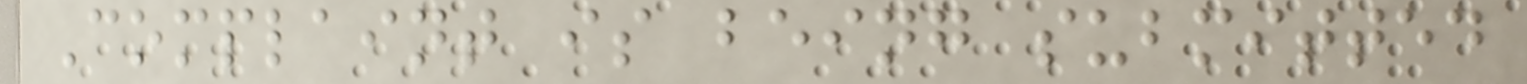Complaint is being submitted
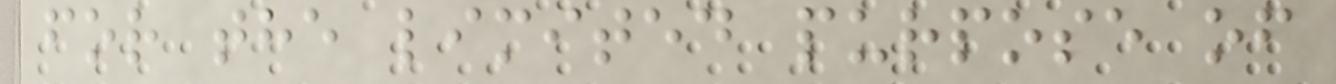for the limited purpose of
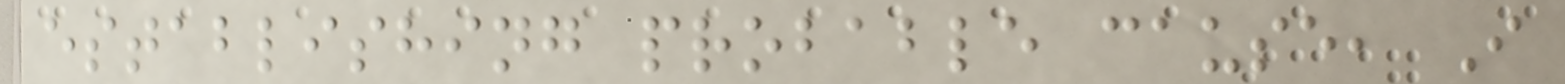establishing probable cause, I
